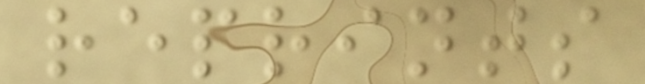reprints
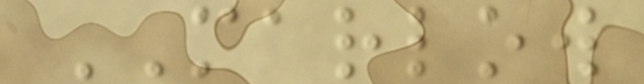MARLOW
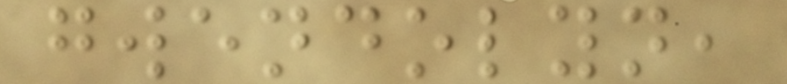gwendolyn,
